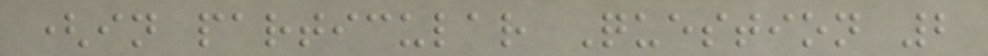(in particular Question 2
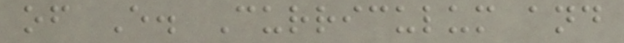of E. Curriculum and
